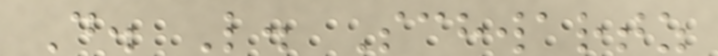D. L. Schwartz
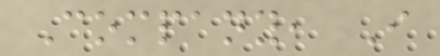Company, I
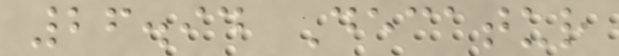26.94 Decatur
